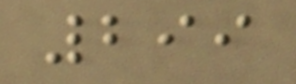299
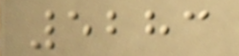5283
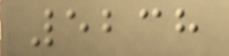5238
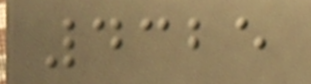4325
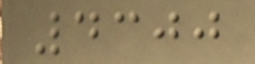4300
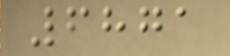6871
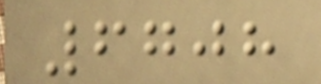6708
